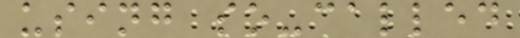using so-called
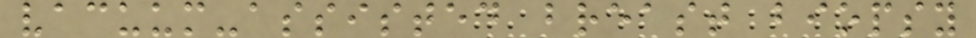vacuum-assisted breast biopsy
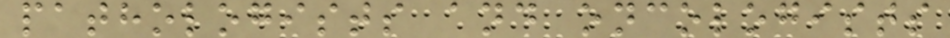pathologists and oncologists
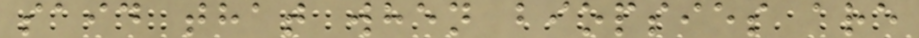said that when biopsies are
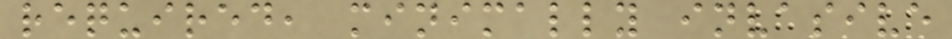required, minimally invasive
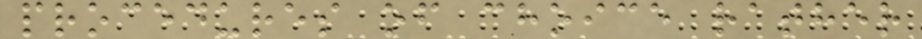procedures of choice rather
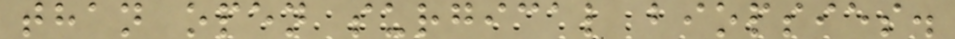than open surgical biopsies.
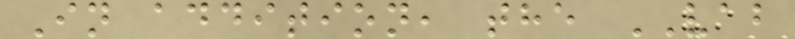In addition, the VAB
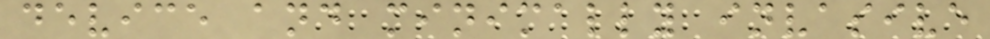device and minimally invasive
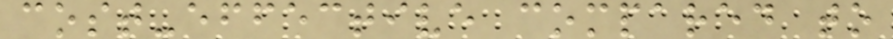cost-effective compared to
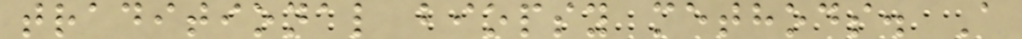traditional biopsy methods. A
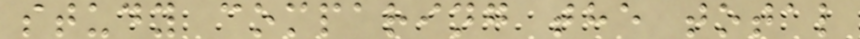study comparing the total
